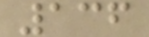136
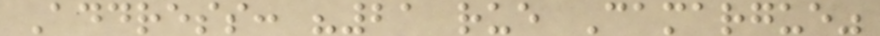Address: "21 rue Camargue"
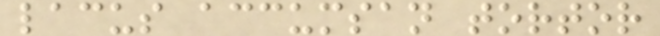lacus accumsan tortor
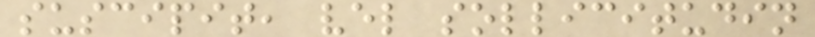suscipit, vel sollicitudin
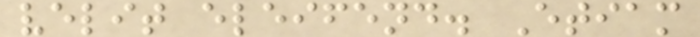velit eleifend. Etiam
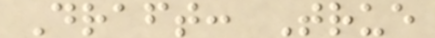Draft: True
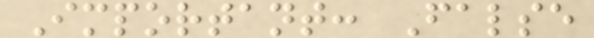Important: False
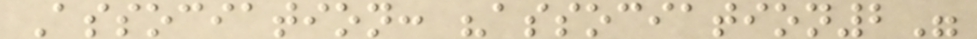Association: "association2"
